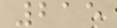215
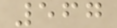567
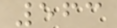563
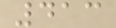413
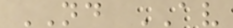ND AV
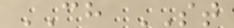CH ST
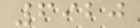6920
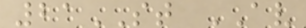21ST AV
